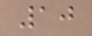10
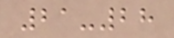21-28
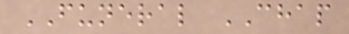FUNERAL CHAP
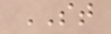ST
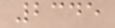2345
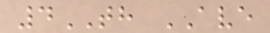4TH AVE
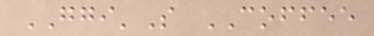GGI'S COFFEE
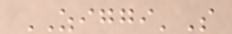ZIGGI'S
